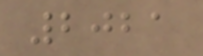2021
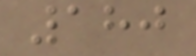180
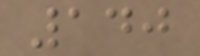140
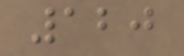120
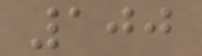100
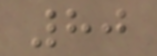80
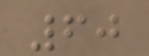60
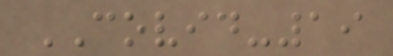COVID-19
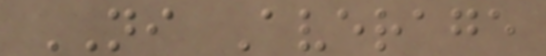NI Average
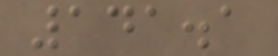141.1
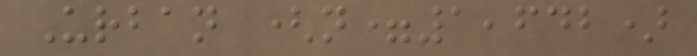Urban (n=1,642)
